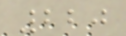220
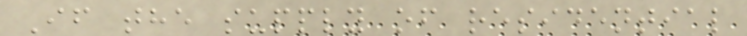If the supply of residential
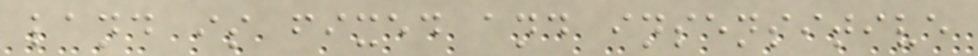land is fixed and insensitive
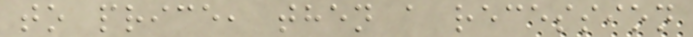to price, then a recession
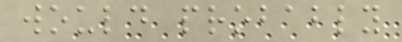would probably
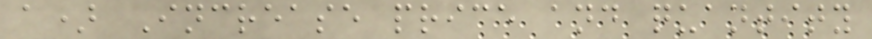a) Increase price and quantity
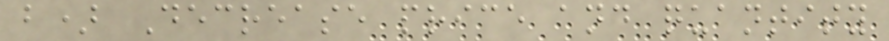b) Decrease price and quantity
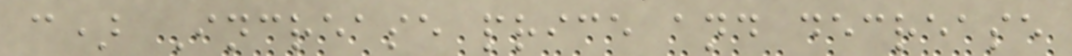c) Increase price and decrease
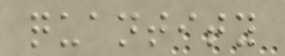quantity
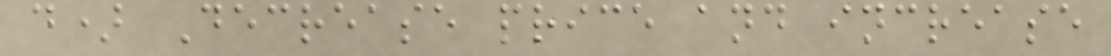d) Decrease price and increase
